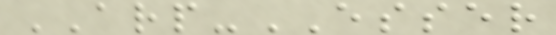ARP-ESSER
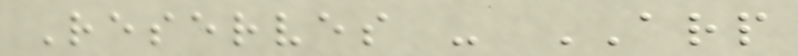Reserves - ARP
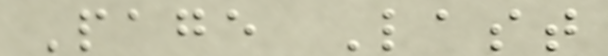Page Last
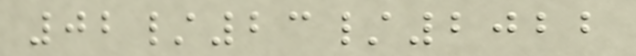02/23/2022
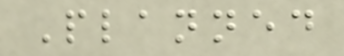Planned
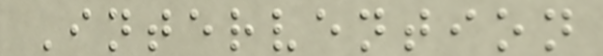Intervention
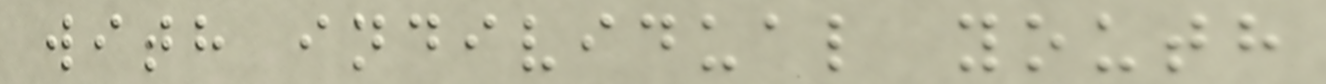with individual youth
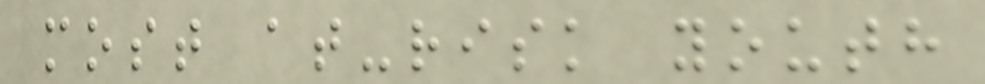most at-risk youth
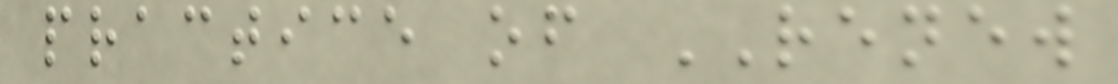practice of RENEW
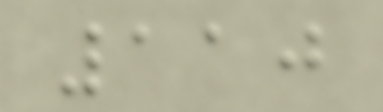110
